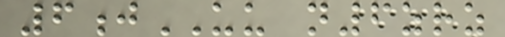6jUU n6zrz
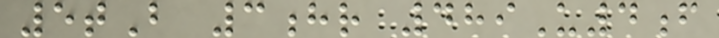5tB 3hr 489U4f
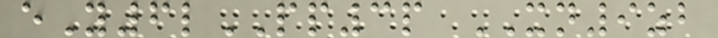eY6lPP3p XN9zb
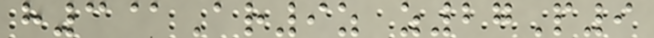h3@Ar9z z27P9
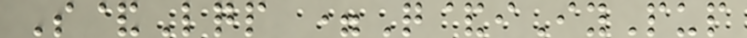S&Lqp =Q&iIyPup
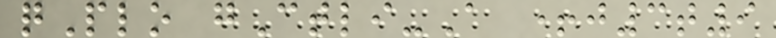qPlo gCtli-A +j3t9
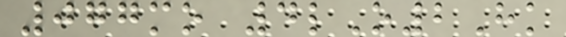077mo 4lO2Hk
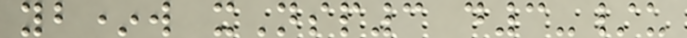yb*w xNsp3 d3-/u
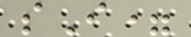sI=
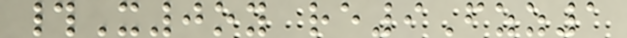#X0oy re9Fzz1
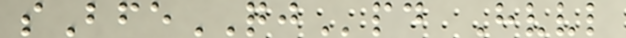sBfeQJpd Hvvl
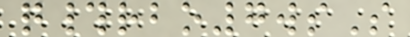q#rbo7wsS
